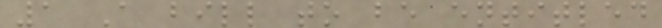1 A bill to be entitled
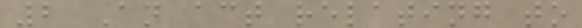2 An act relating to
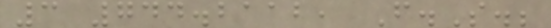3 744.2112, F.S.;
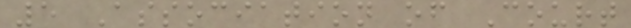5 Association of Court
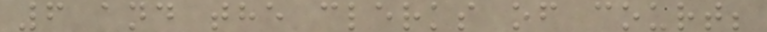6 and the clerks of court;
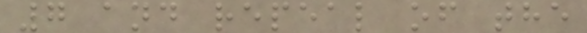7 and repeal of the
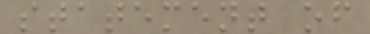statement of
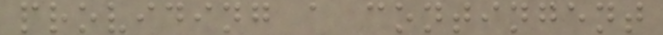providing a contingent
